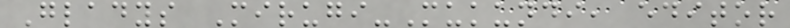Gladys Mirugi-Mukundi, editor
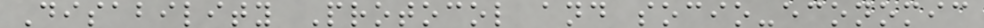Disability Protocol and socio-economic
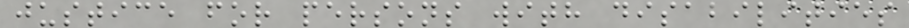justice for persons with disabilities
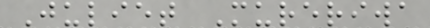Juliet Mureriwa
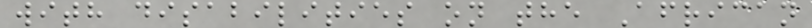with disabilities on the African
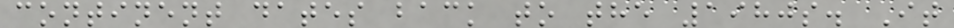continent dates back to the 1980s. It
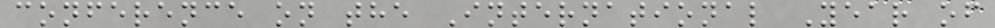conference on the International Year of
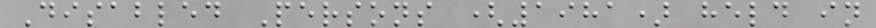Disabled Persons (1981) held in
